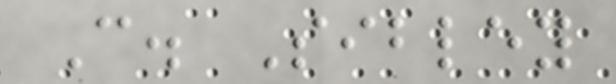C. Sibley
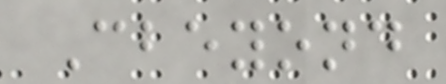Cbeyond
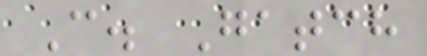C. Gatch
